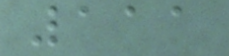111
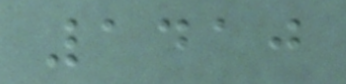1410
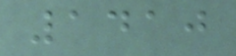1410
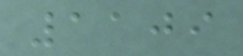1109
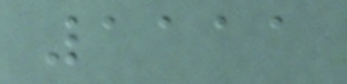1111
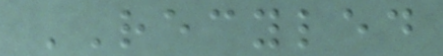RECYLED
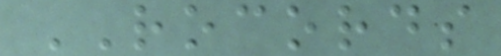ROCORDS
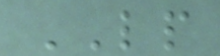LP
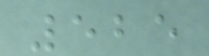525
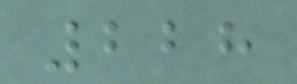228
